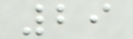29
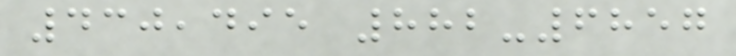430,495 882-6857
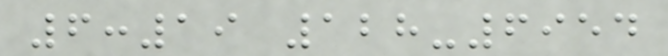6:19 128-6954
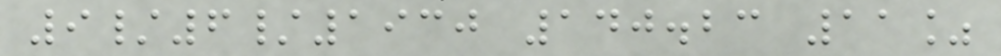9/6/1930 140.23 11%
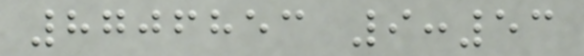8706853 9:53
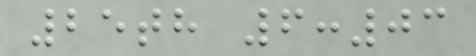25th 6:03
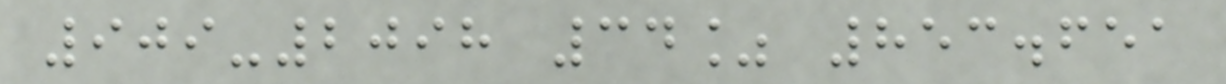909-2098 34% 853.651
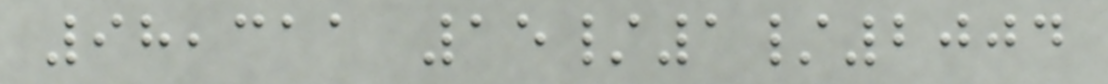98,311 15/1/2004
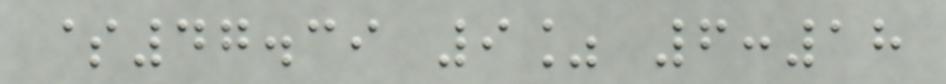$47.39 9% 6:18
